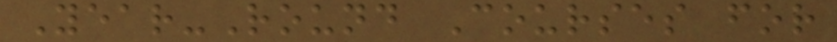Year-Round Courses for
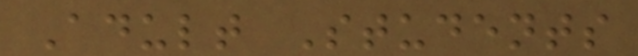Adult Students
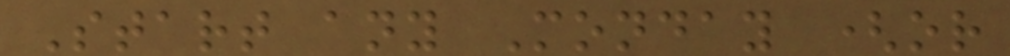Start any Monday (or
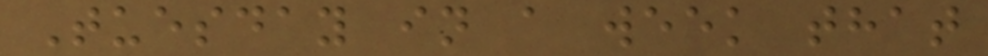Tuesday in a week that
